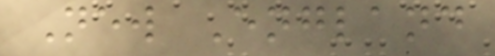New England
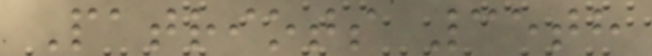Patriots 35th
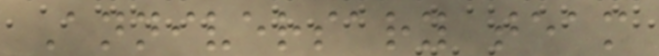Anniversary team
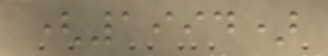(1994)
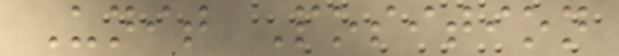Unit Position
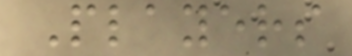Players
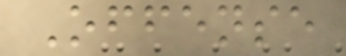Offense
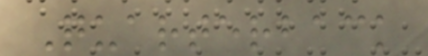Quarterback
